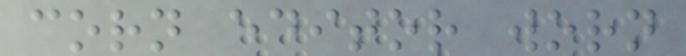corn editor worn
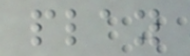play
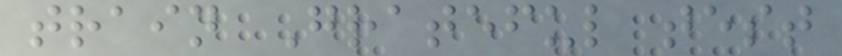train Grateful test
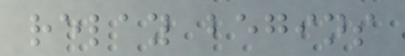relay begins
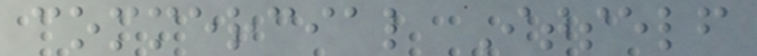commercial Itself
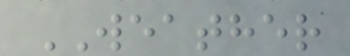WEATHER
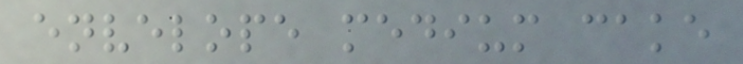envelope medium cake
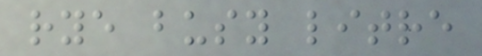rye busy litre
